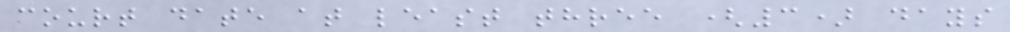court date at least three (3) days
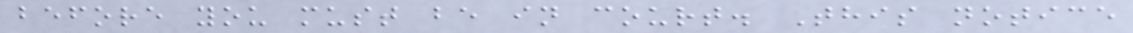before you must be in court. This notice
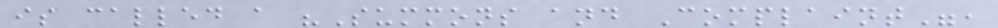is called a "Summons and Complaint",
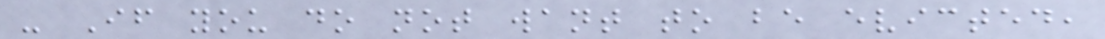- If you do not want to be evicted,
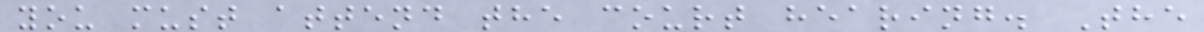you must attend the court hearing. The
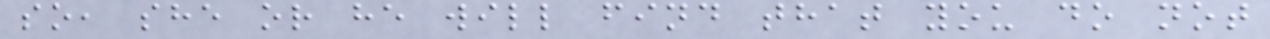so, she or he will find that you do not
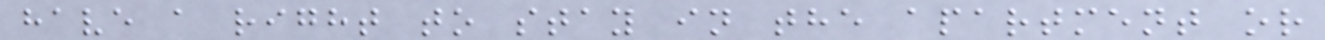have a right to stay in the apartment or
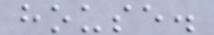house.
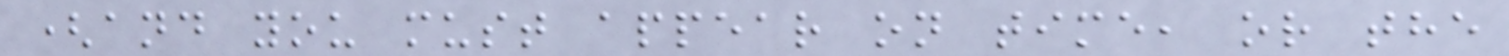(and you must appear on time, or the
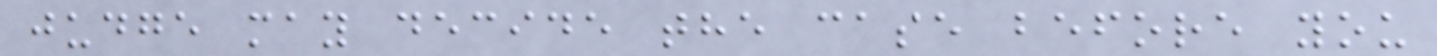judge may decide the case before you
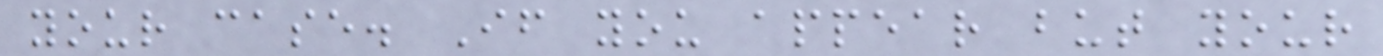your case. If you appear but your
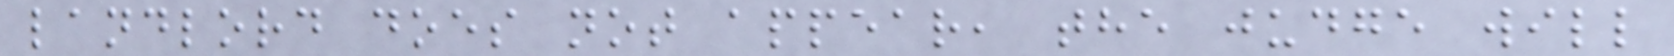landlord does not appear, the judge will
